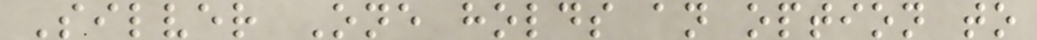Silver One holds an option to
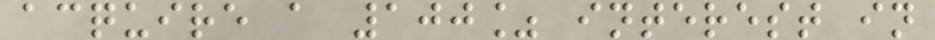acquire a 100% interest in
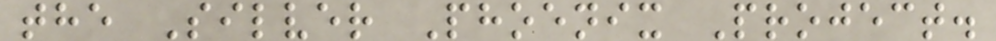the Silver Phoenix Project.
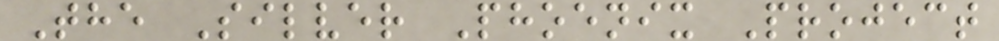The Silver Phoenix Project
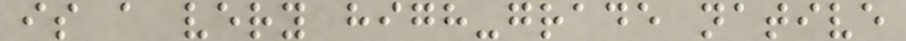is a very high-grade native
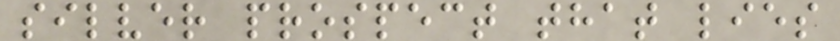silver prospect that lies
